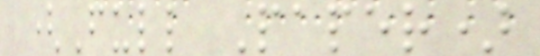(Full Paper)
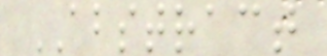ABSTRACT
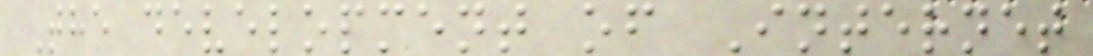The development of Internet
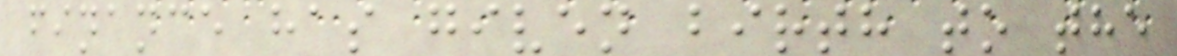finance has given birth to the
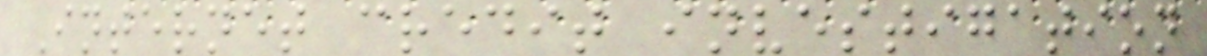Internet credit investigation
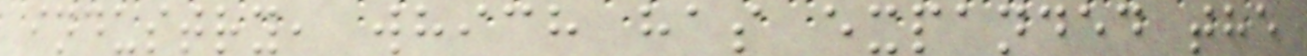industry, which has expanded the
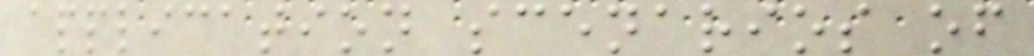application scenarios of
